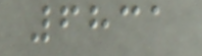6831
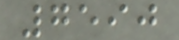7590
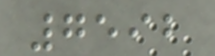7592
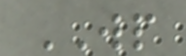WP
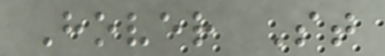Hover St
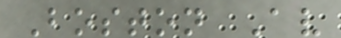Boston Av
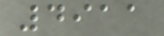4911
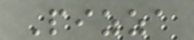Pizza
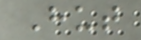Hut
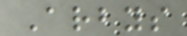Arbys
